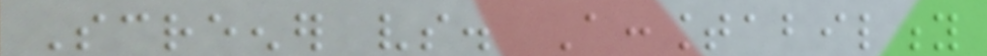Screener vs. Accountability
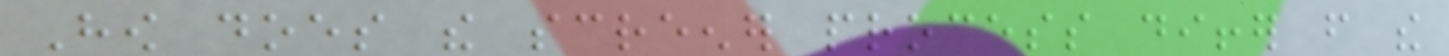How does the screener process differ from the
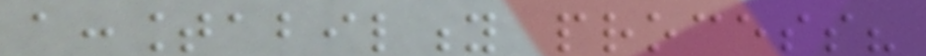accountability process?
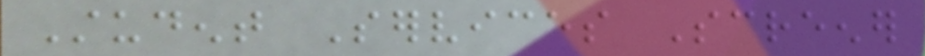Student Services Screener
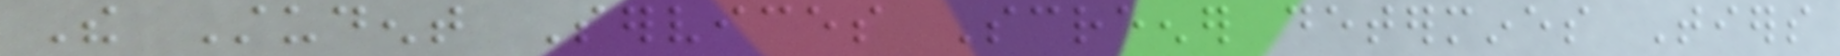The Student Services Screener determines Tiers
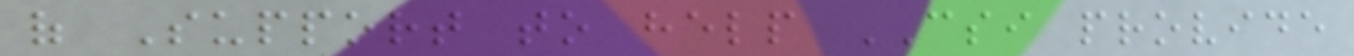of Support to help CSI provide
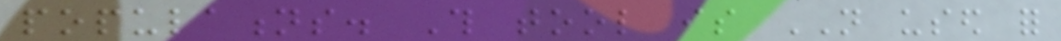populations. This tool is NOT used for
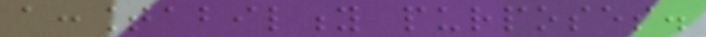accountability purposes.
